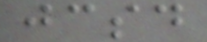jcsd
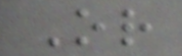Or
